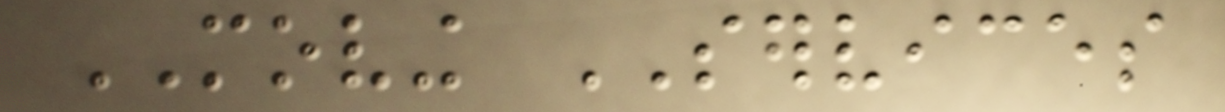MOVING SERVICES
